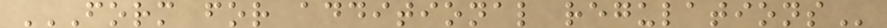FORM FOR ADDITIONAL REGULATIONS
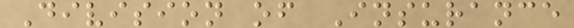Division of Insurance
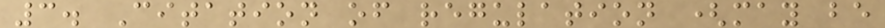3. Citation of regulation (may be
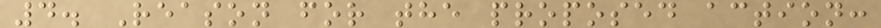4. Reason for the proposed action:
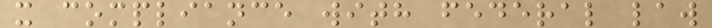x compliance with federal law
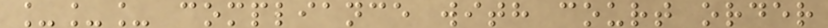___ compliance with court order
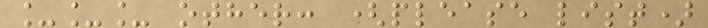___ other: (please list)
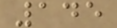145
